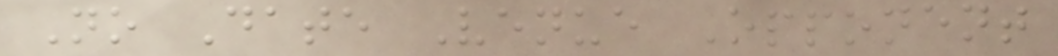No Date Venue Opponent
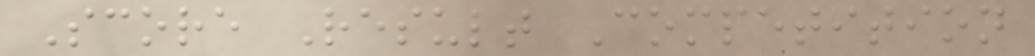Score Result Competition
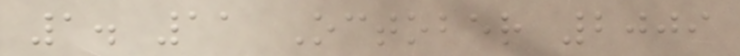1. 11 October 2009
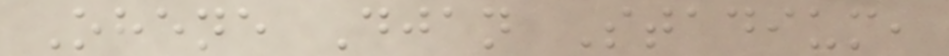Ohene Djan Stadium,
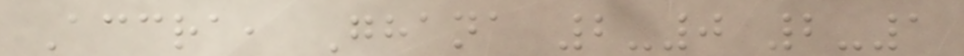Accra, Ghana 2-0 2-1
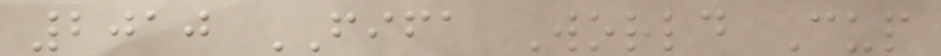2010 FIFA World Cup
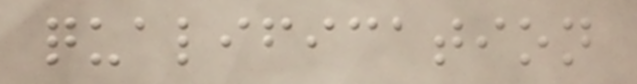qualification
